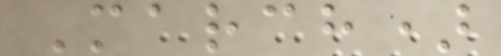March)
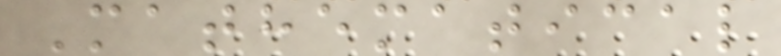Mathematical
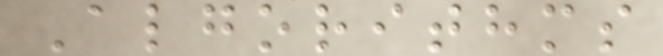Algorithms
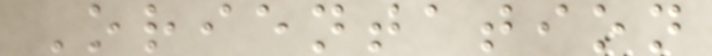Orientation
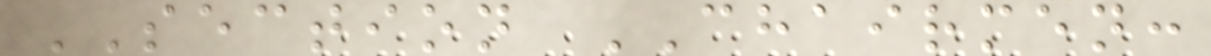SECTION CHAIRMEN:
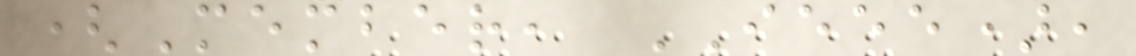(Member, IEEE),
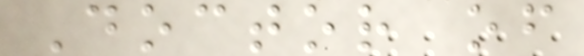Doctor of
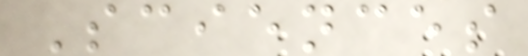Sciences
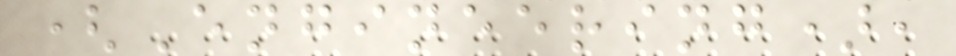(Engineering),
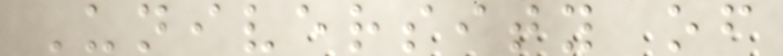University of
